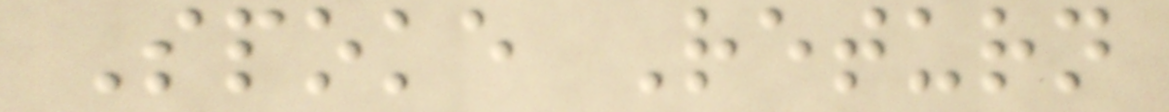Spoke Return
